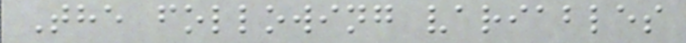The following variables
